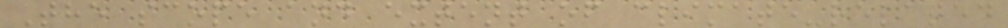The scope and extent of climate-related
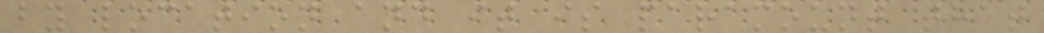by location and it is paramount that
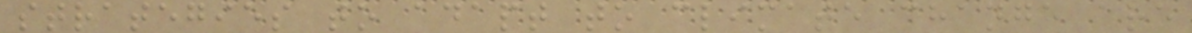strategies to adapt to climate change are
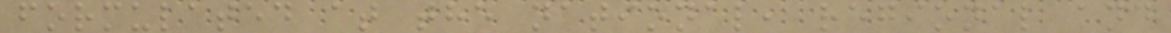formulated at the national, regional and
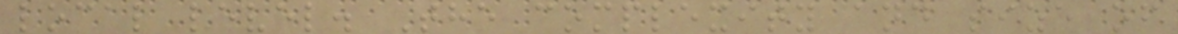local level. The complexity and size of
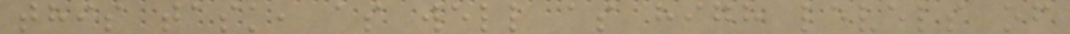this task, as well as high levels of
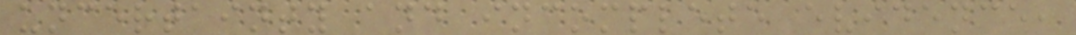uncertainty and incomplete evidence,
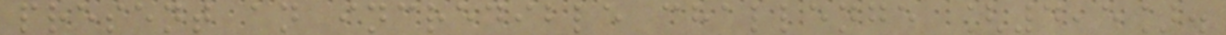present an incredible challenge [4,5].
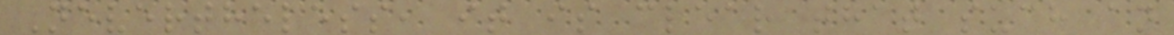Nevertheless, it is clear that such an
